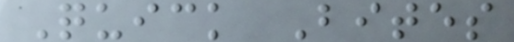Quick Bites
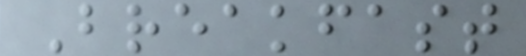Breakfast
